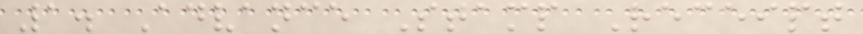1. Advance Stamp Receipt
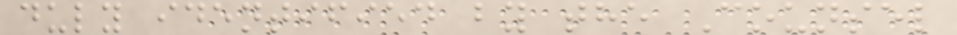duly identified by the Counsel
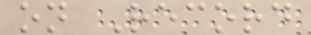on Record
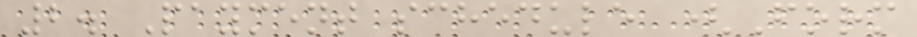2. Payment schedule (Form
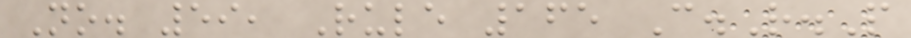No. 59, Rule 165 C.R.P
